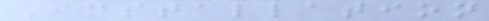Installation
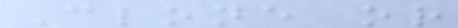Clone or
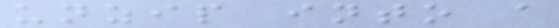unzip into a
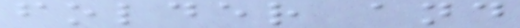folder and
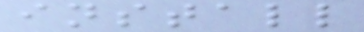install
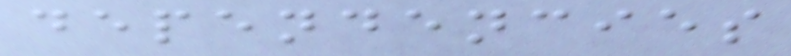dependencies
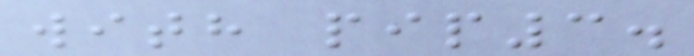with pip3.
